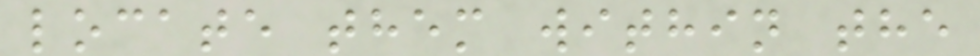locate them within the
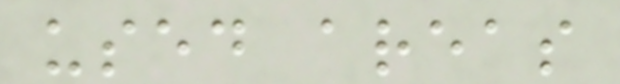used areas
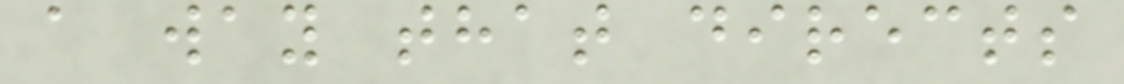a way that directs
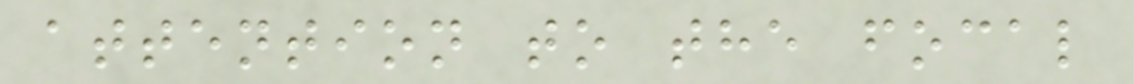attention to the focal
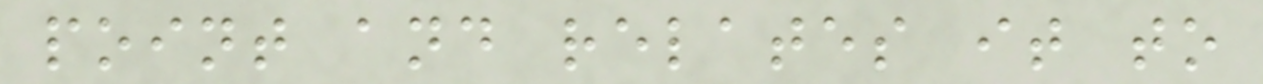point and relates it to
